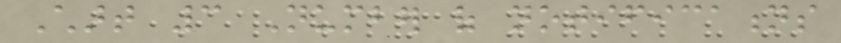Chart 3 Number of notifications
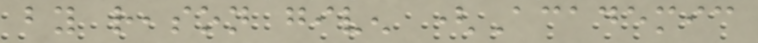by reason given (Academic
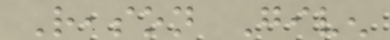Reason Given
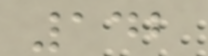142
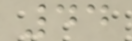44
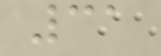31
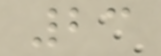23
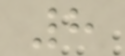8
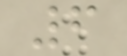6
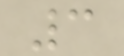3
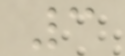3
